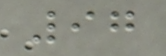97
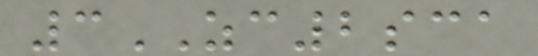3ZC2sca
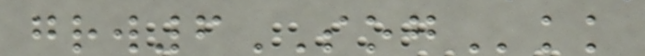grw6SOGkk
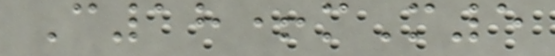C18+mM5
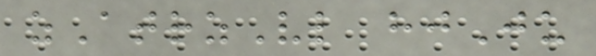zAtrzVl hjJu
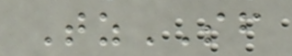TzSF
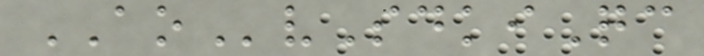AOvSdkiQc
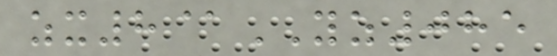zx8@YZ085
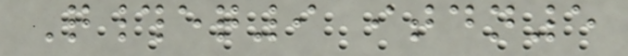Q#eq9 itdn5
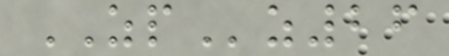ZPz26
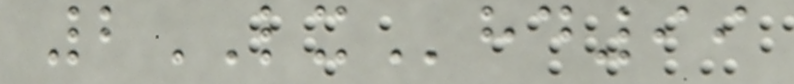2LXhd99
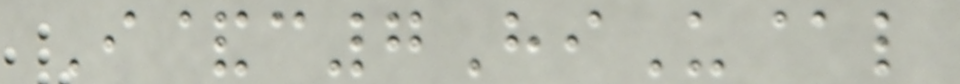I&c7HiU@l
